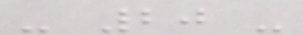- 20 -
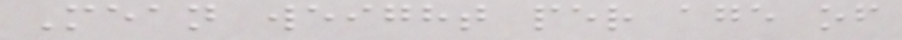Mean weight per age of
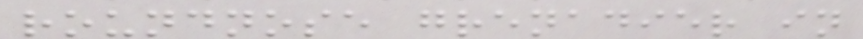roundnose grenadier in
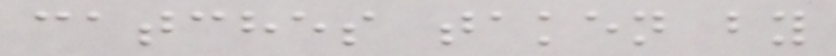catches taken by
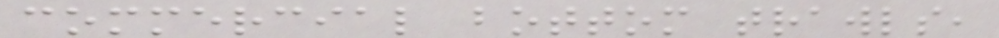commercial bottom trawls,
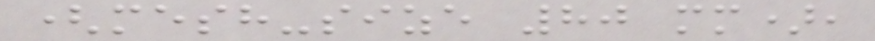(mesh-size 80 mm),
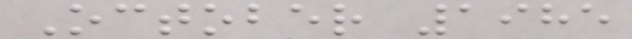October 1985
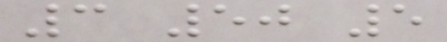3 50 5
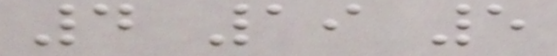4 19 5
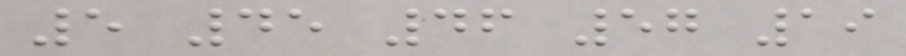5 45 46 57 19
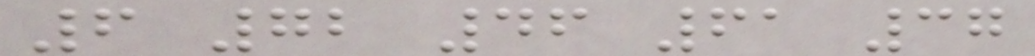6 72 46 61 37
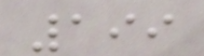199
